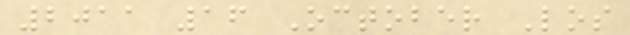2011 16 October Los
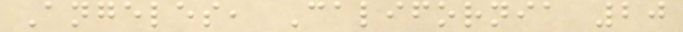Angeles, California 20
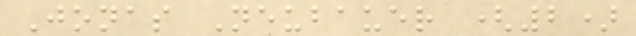Jonas Neubauer (2)
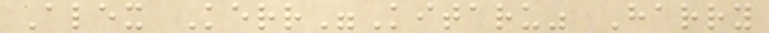Alex Kerr"Kitaru" Harry
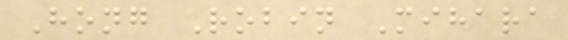Hong Robin Mihara
